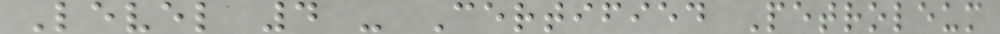Level 4 - Certified Petroleum
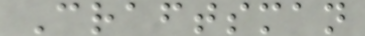Craftsman
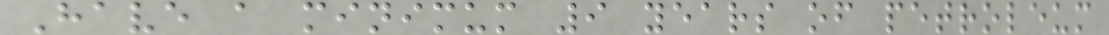Have a minimum 9 years of petroleum
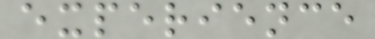experience
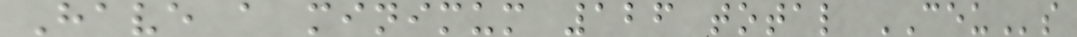Have a minimum 126 total CEUs
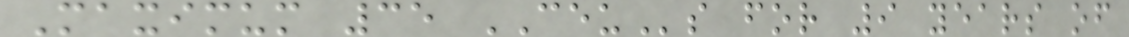Maximum 35 CEUs for 9 years of
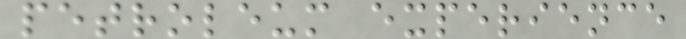petroleum experience
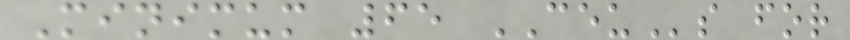Minimum 65 CEUs for
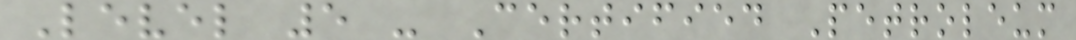Level 5 - Certified Petroleum
